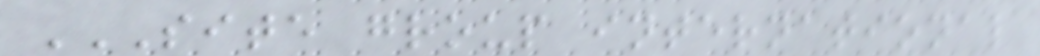SITE GROUP INTERNATIONAL
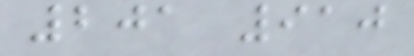201 910
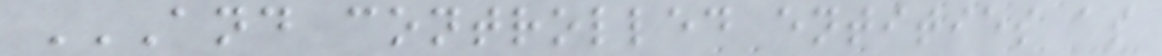AND CONTROLLED ENTITIES AS
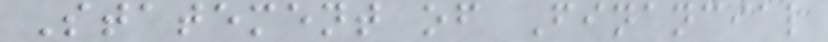Statement of Financial
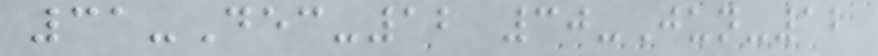31-Dec-12 30-Jun-12
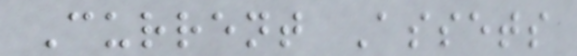Current Assets
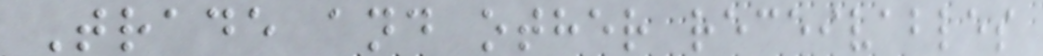Trade and other receivables
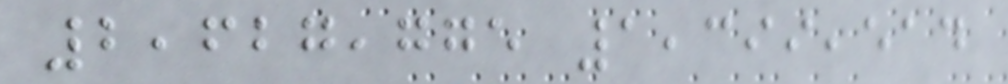2,627,775 1,399,514
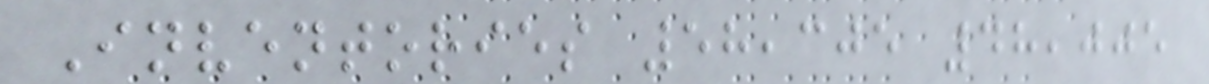Inventories 58,305 48,005
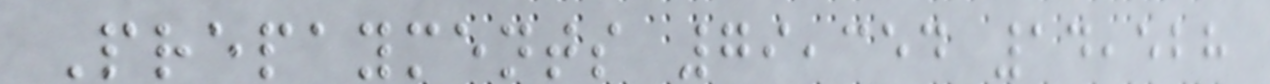Prepayments 79,354 14,528
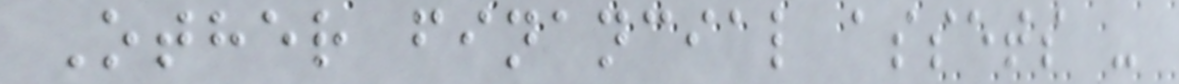Other financial assets -
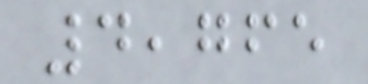4,765
